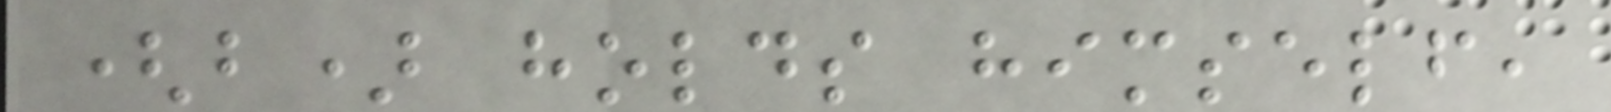(b) holds himself,
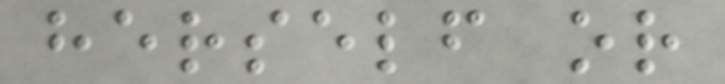herself or
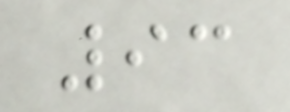93
